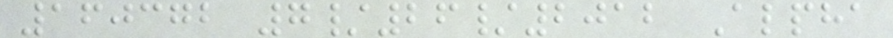160372 7/26/2012 Alpha
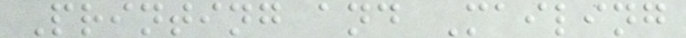Printing and Mailing
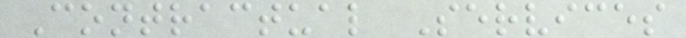Contractual Services
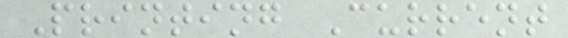Printing Current
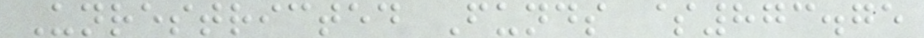Unrestricted Funds $873.75
